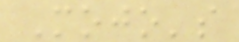Mojo's
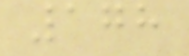178
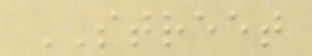STREET
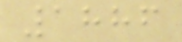1886
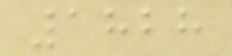1828
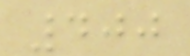400
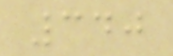340
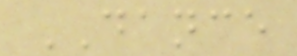DANCE
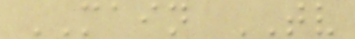MAIN TV
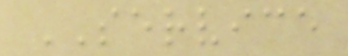SERVICE
